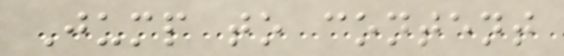Jump to content
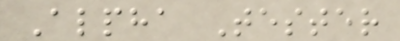Alpha Tester
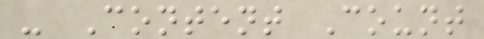- Content Count
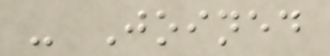- Joined
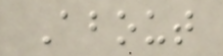About
